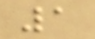1
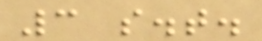3 s.t.
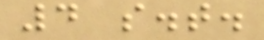4 s.t.
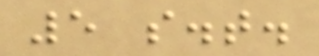5 s.t.
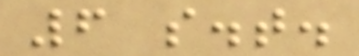6 s.t.
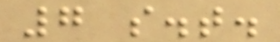7 s.t.
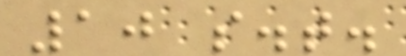10 s.t.
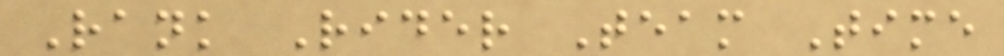Rank Rider Team Time
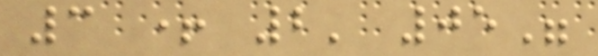3 + 2' 05"
